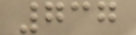737
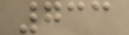733
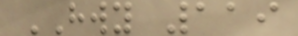HWY 119
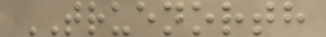TRUENORTH
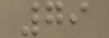79
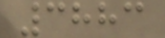3883
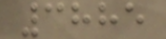3885
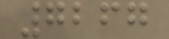7267
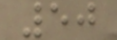50
